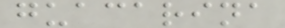guacarina
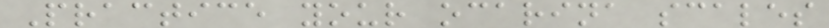Practice your ocarina scales
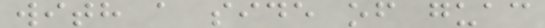with a side of guac
